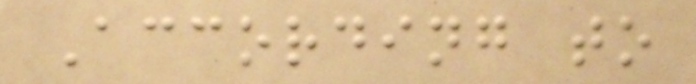According to
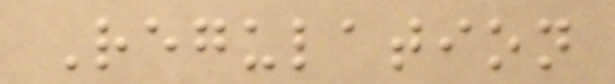Regulation
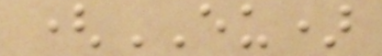(EU)
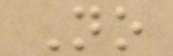No
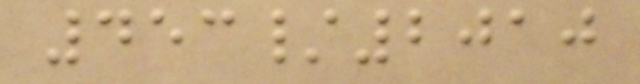453/2010
